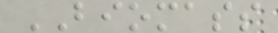BIOMASS
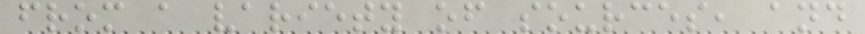from a variety of sources, and
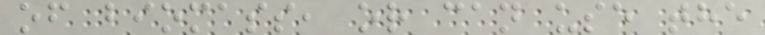of biomass, or can use the
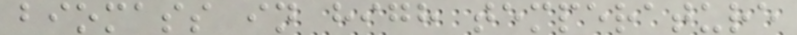biomass in high temperature
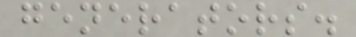generators.
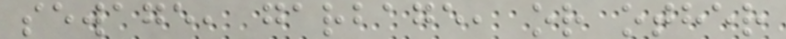sewage, garbage, or other
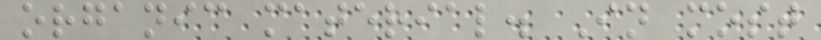organic material. In most
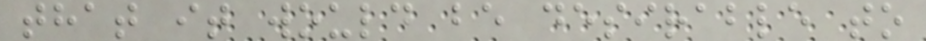that it would be desirable to
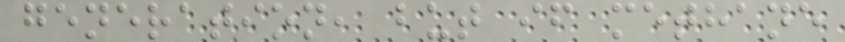generation, but if methane
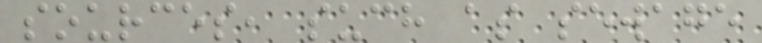sources, such as sewage
